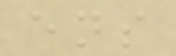ens
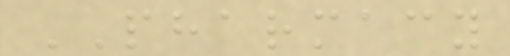PHARMACY
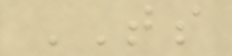TS
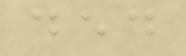ded
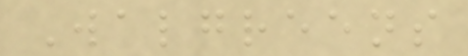Walgreens
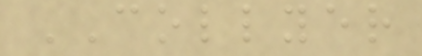COLLYER
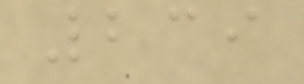239
